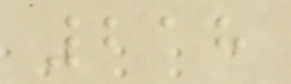218
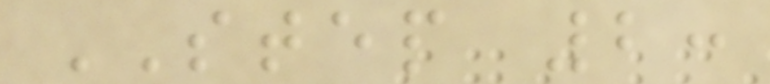STEP 2:
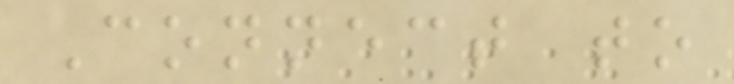Connect to
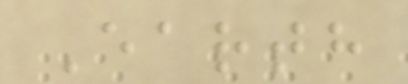Earth
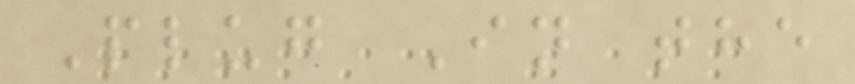Plug In the
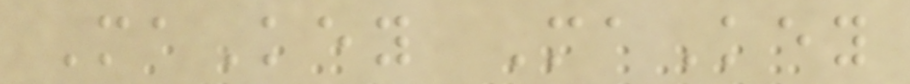MaKey MaKey
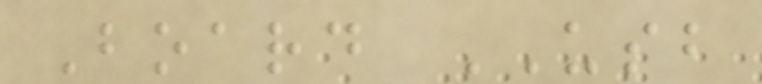Board USB
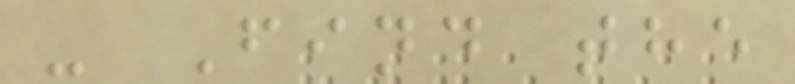- Find the
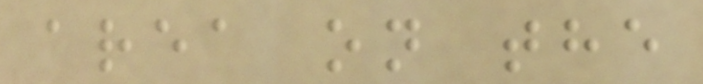area on the
